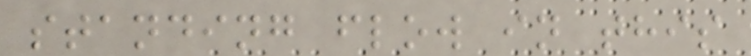standing flow in this
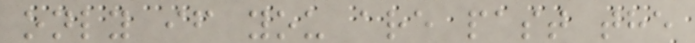only if you are past the
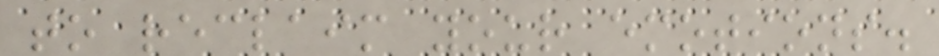to reclaim your emotions.
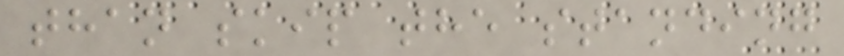than skip the standing
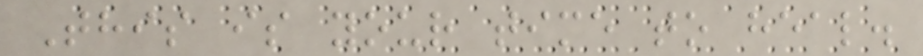This is your time to heal.
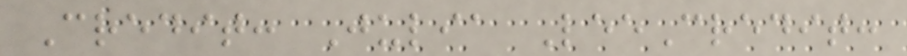Credit: Julia LeeCredit:
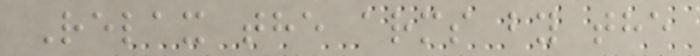Relax the arms by the
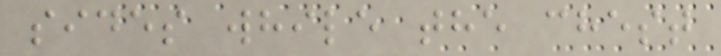sides while the chest
